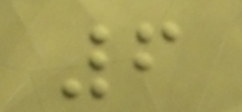6
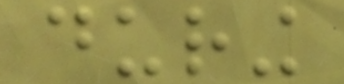during
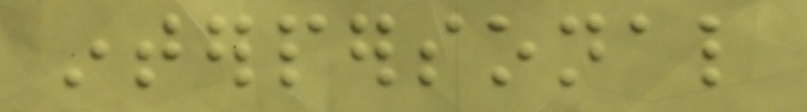interpersonal
